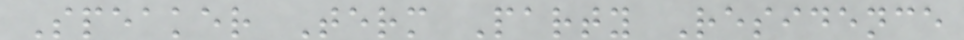Speaker Term Party Residence
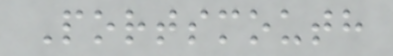Portsmouth
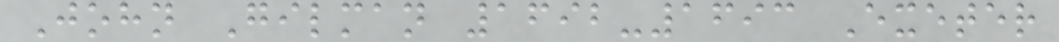John Gilman 1692-1693 Exeter
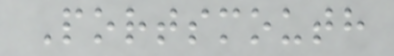Portsmouth
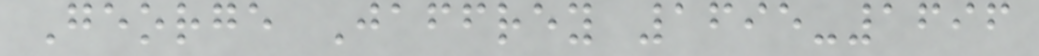George Jaffrey 1695-1696
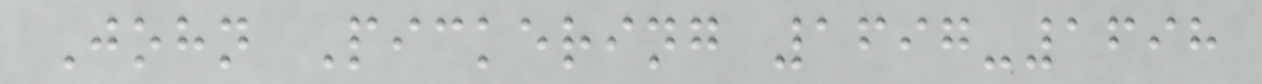John Pickering 1697-1698
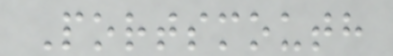Portsmouth
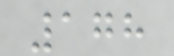178
